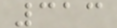313
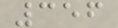356
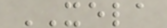XELA
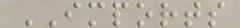IMPORTS
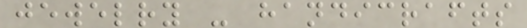jewelry - handicrafts
